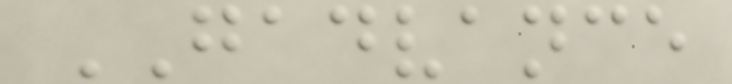GADVANCE
